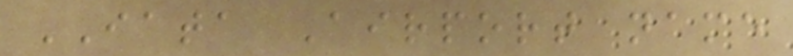IATA Airport name
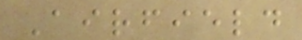Airfield
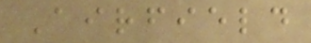Airfield
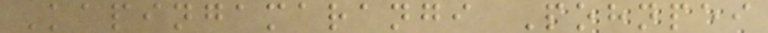Kapingamarangi Pohnpei
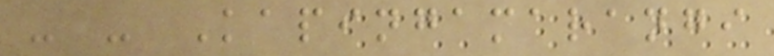- - Kapingamarangi
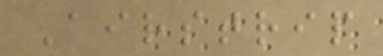Airstrip
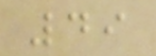49
